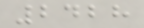2428
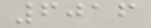6016
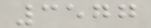3577
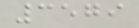3579
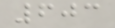603
